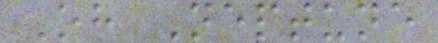Oh Neptune
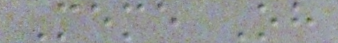Meme Oh
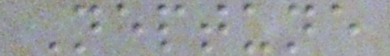Neptune
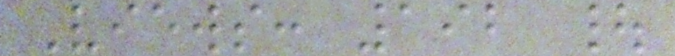Views: 192 |
